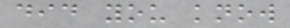did you know
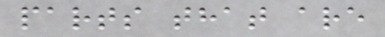parts that are
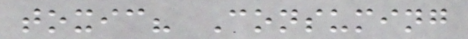toxic? Consuming
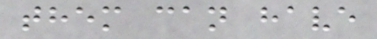them can have
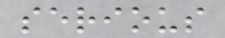serious
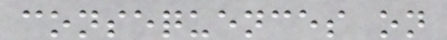consequences on
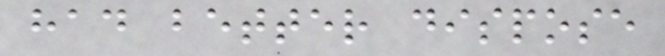had better dispose
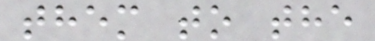them to the
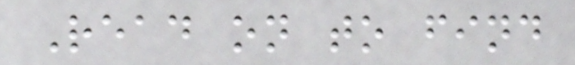Read on to find
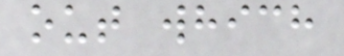out which
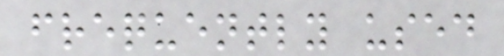frequently used
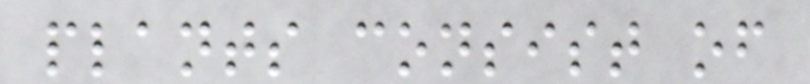plants consist of
